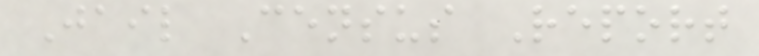Jail Census Report
